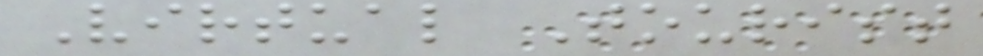Virtual Tourist
